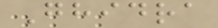Ghidra
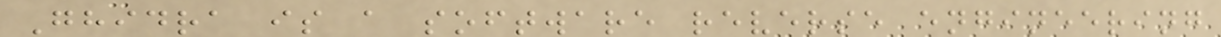Ghidra is a software reverse engineering
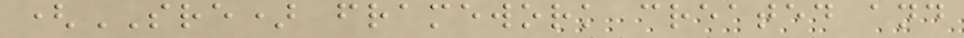(SRE) framework created and
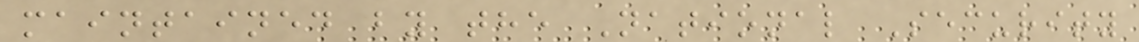maintained by the National Security
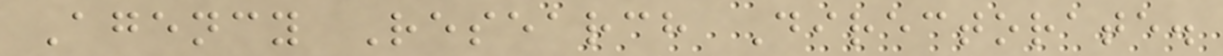Agency Research Directorate.
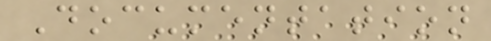Documentation
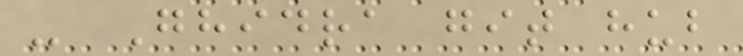- Ghidra git hub
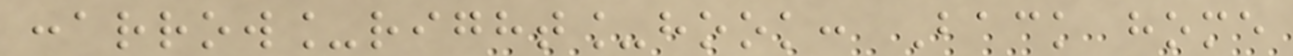:arrow_right_hook: Back home
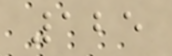125
